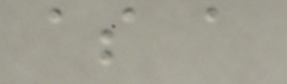as a
